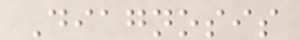Diagnosis
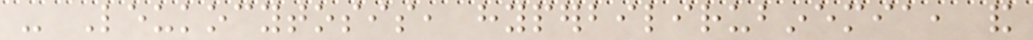- Leukocytosis, hyperbilirubinemia, and
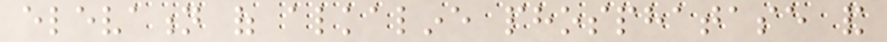elevation of alkaline phosphatase and
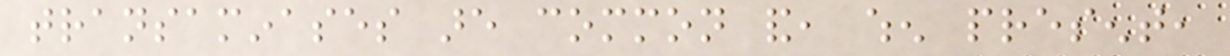transaminases are common and, when present,
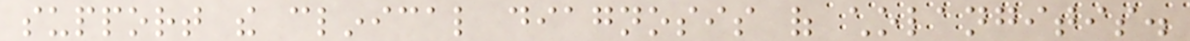support the clinical diagnosis of cholangitis.
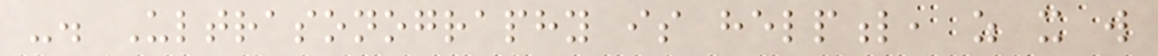-. Ultrasonography is helpful, as it will
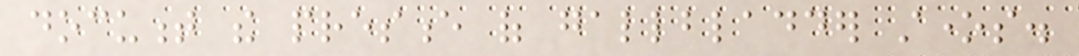document the presence of gallbladder stones.
